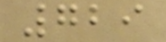729
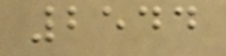2544
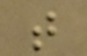t
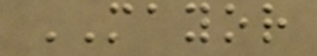MAYOR
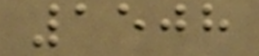1508
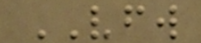VFW
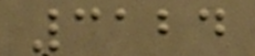3124
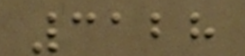3128
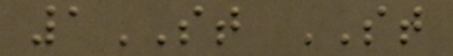1ST ST
